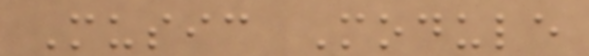Music Module
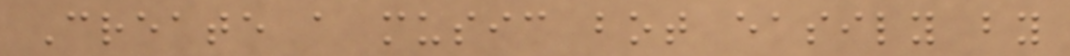Create a music bot easily by
